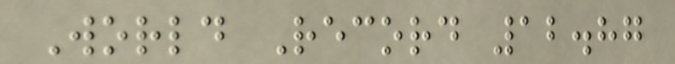World Record 12.87
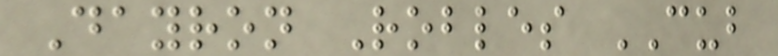Dayron Robles CUB
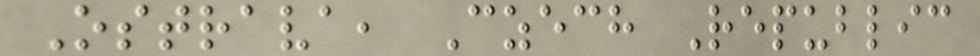Ostrava, Czech Republic
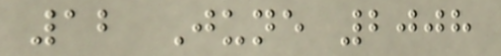12 June 2008
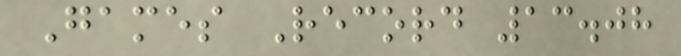Games Record 13.08
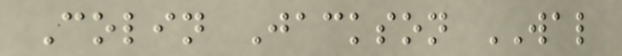Colin Jackson WAL
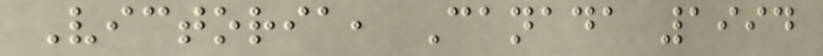Victoria, Canada 1994
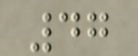47
